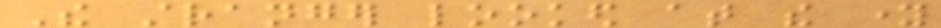The stranger looked at the young
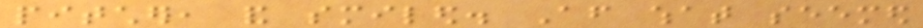pitcher, and smiled. After what seemed
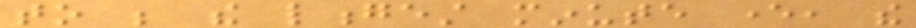to be the longest minute ever, the
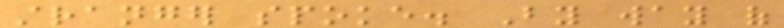stranger spoke. By way of
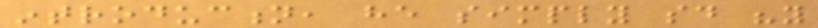introduction, he simply said "you
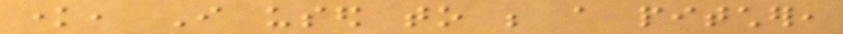know, I used to be a pitcher,
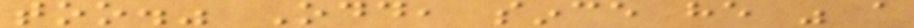too." Odd, since he was a
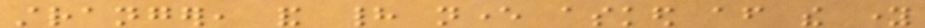stranger, and had never asked after the young
